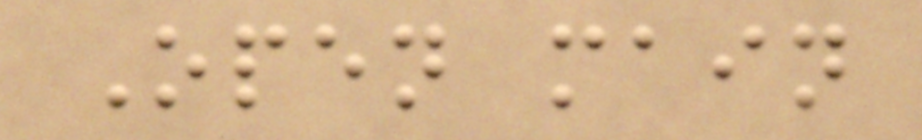Open main
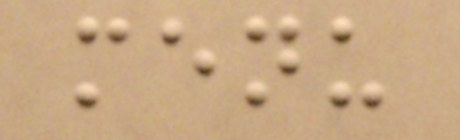menu
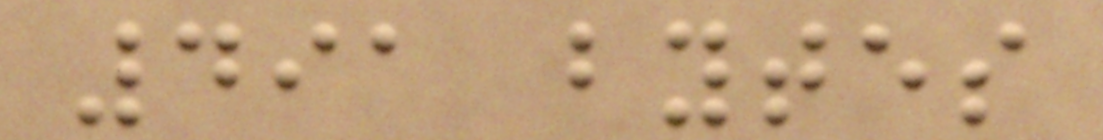491 bytes
